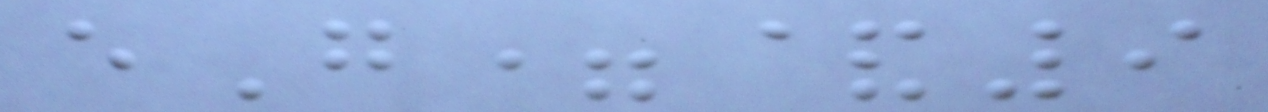eG=&9
